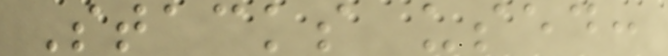Stacks used:
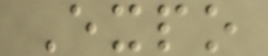Expo
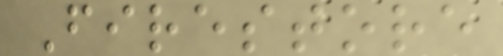Firestore
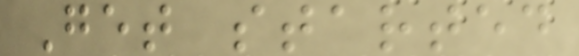Get started
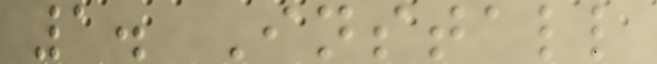1. Install
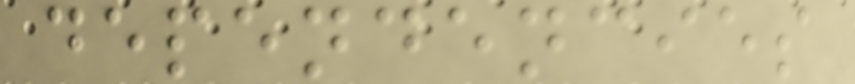dependencies
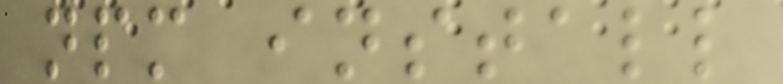npm install
